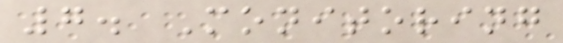7. Monitoring
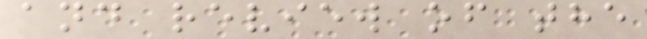and review of the
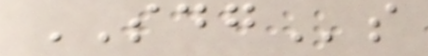SDGs
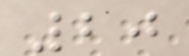20
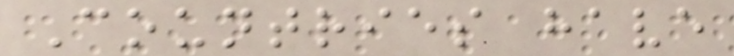Countries have
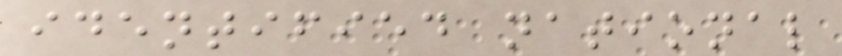identified national
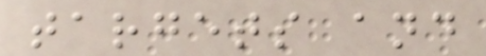targets and
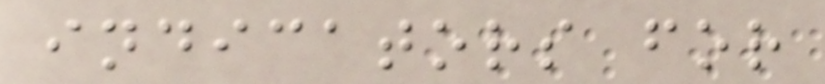indicators for
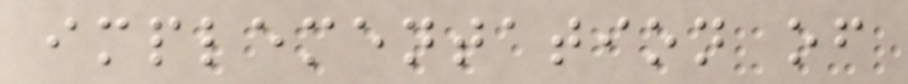implementation of
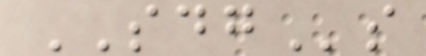SDGs
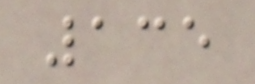135
